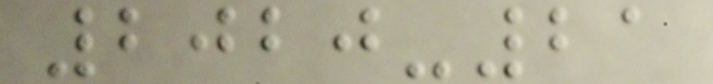2020-21
